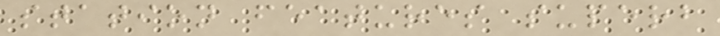station features superb
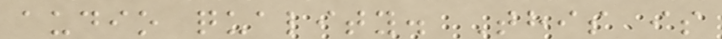audio quality. This is
